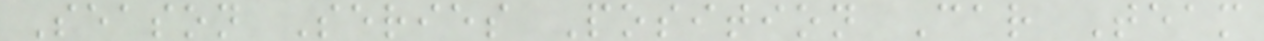Season Series Position Car Team
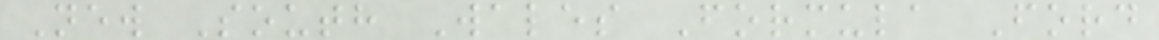New South Wales Formula Ford
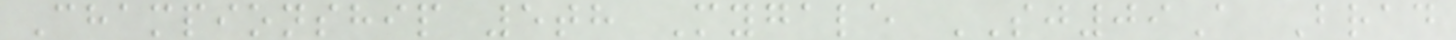Championship 5th Mygale SJ09A Brad
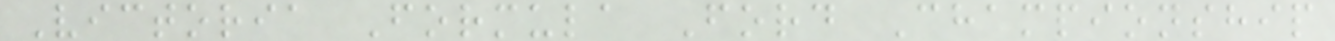Victoria Formula Ford Championship
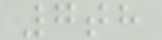7th
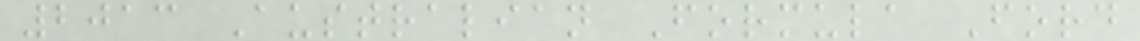2013 Australian Formula Ford
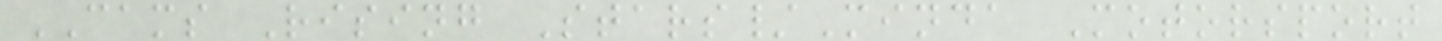CAMS Rising Stars/Minda Motorsport
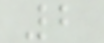2
